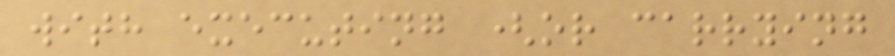with executing (or carrying
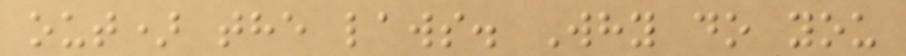out) the laws. Why do you
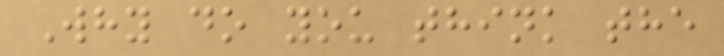Why do you think the
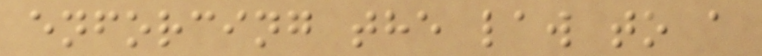enforcing the law to a
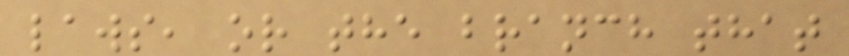laws, or the branch that
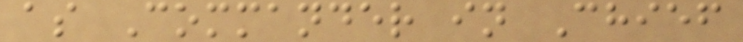as Commander in Chief
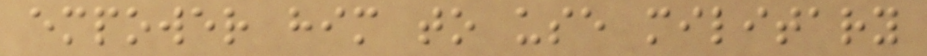empower him to use military
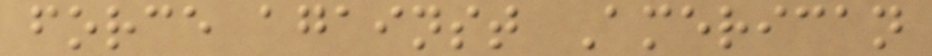force against American
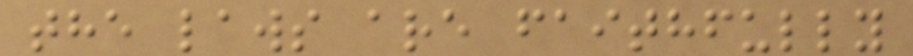the laws are faithfully
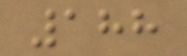188
